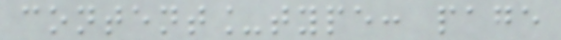content_type: page
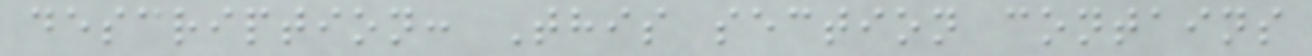description: This section contains
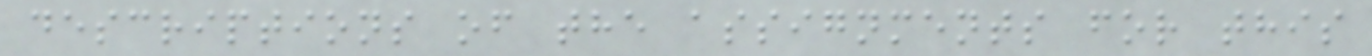descriptions of the assignments for this
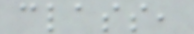class,
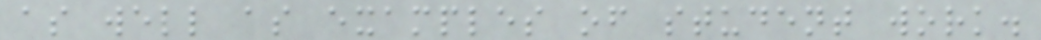as well as examples of student work.
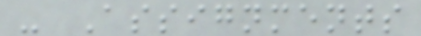- Assignments
